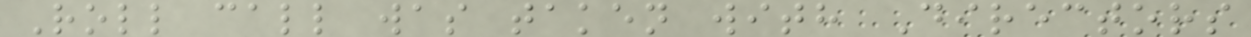Roll call was taken with Directors
